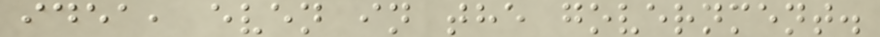idea, even in the government.
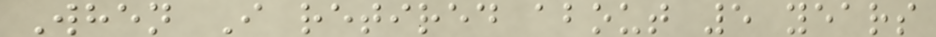When I retired about 5 years
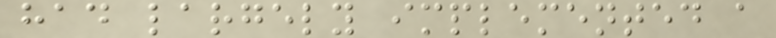had largely implemented a
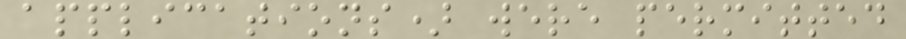applications) were permitted
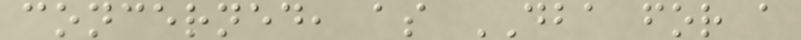concerned, as DBA for a
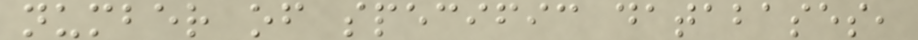number of specific databases,
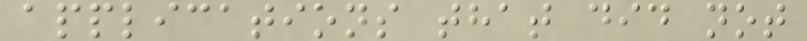applications that did not
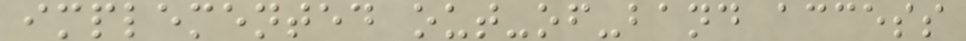implemented out-of-band access
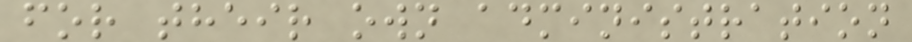for their own administration
